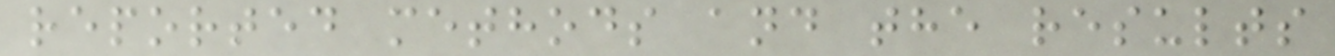reported methods and the results
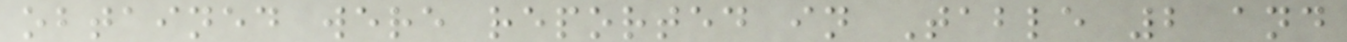obtained were reported in Table 2 and
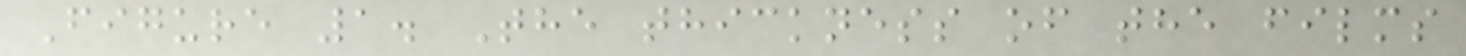Figure 1. The thickness of the films
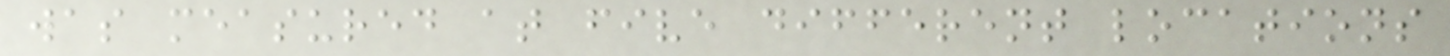was measured at five different locations
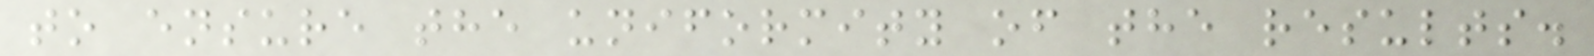to ensure the uniformity of the results.
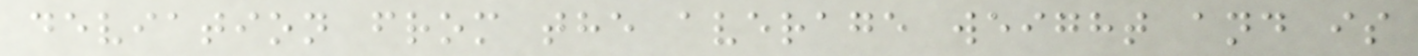deviation from the average weight and is
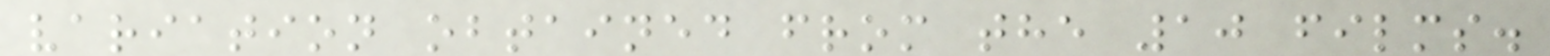variation obtained from the 10 films.
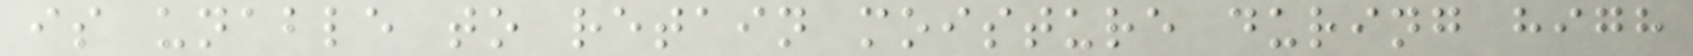is unable to retain moisture during high
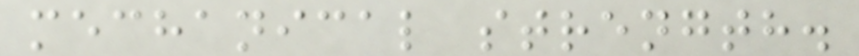mechanical strength.
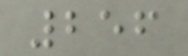256
